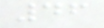46
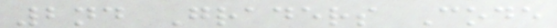2nd Graders Code
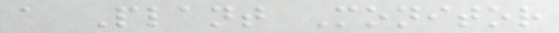a Plant Monitor
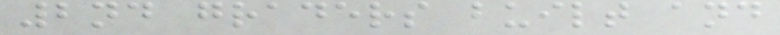2nd graders built and
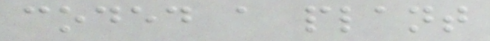coded a plant
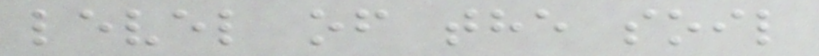level of the soil
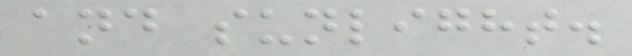and sunlight.
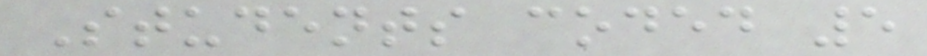Students coded 5
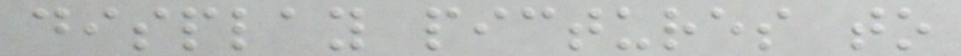display pictures to
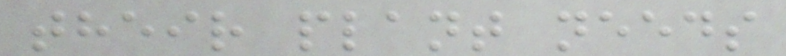their plant needs
